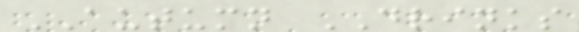AUTUMN DRINKS
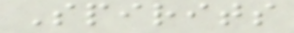Spirits
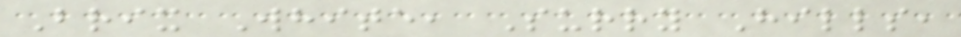Brix White, Surry Hills,
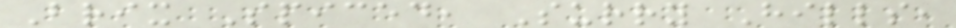Brix Spiced, Surry Hills,
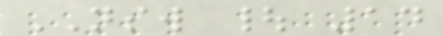NSW | 14
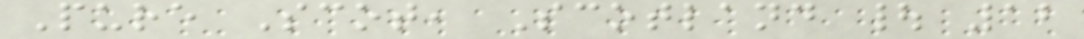Pure Scot, Scotland | 12
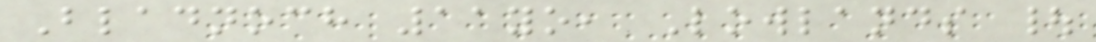Bladnoch 11yo, Lowlands |
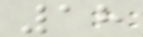18
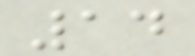14
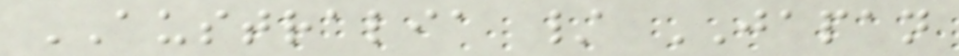AUSTRALIA / JAPAN
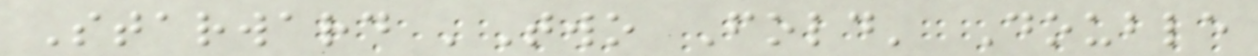Starward 'Two Fold' Double
